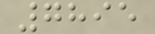7895
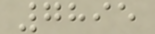7895
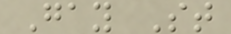Gay St
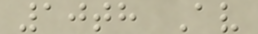10th Av
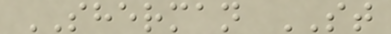SHERMAN ST
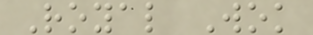Royal Wok
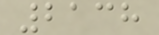2138
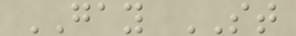GAY ST
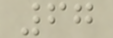67
